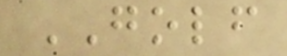GOLF
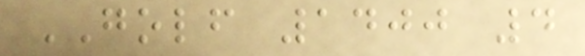GOLF 1400 4
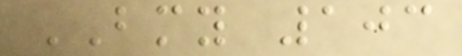BMY 103
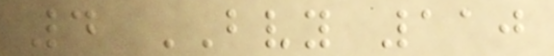4 BVY 110
